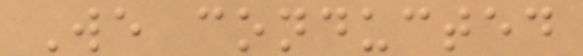We conducted
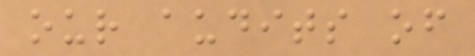our audits of
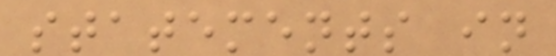statements in
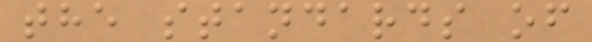the standards of
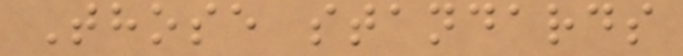Those standards
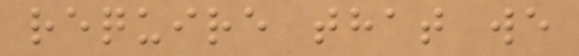require that we
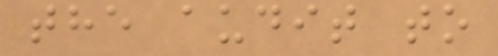the audit to
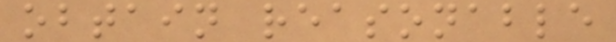obtain reasonable
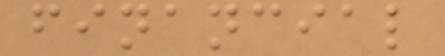financial
